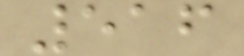516
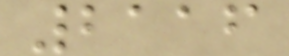2116
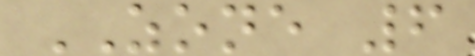ZONE 6
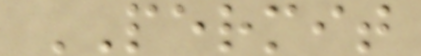PERMIT
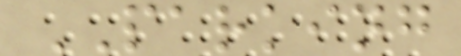PARKING
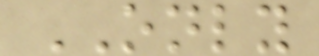ONLY
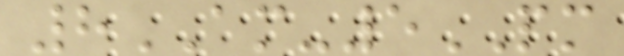8AM-5PM
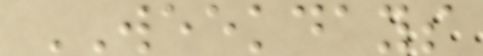WEEKDAYS
